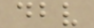dbv
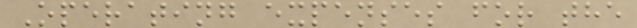Operating expenses for the
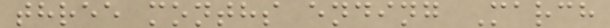three months ending March
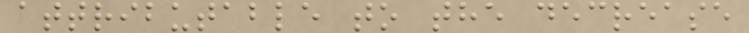attributable to the decrease
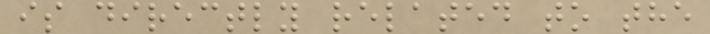is directly related to the
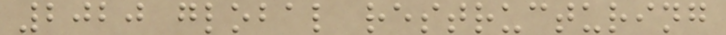2020 global restructuring
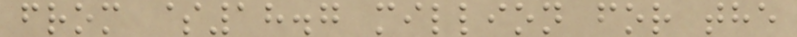from $18.7 million for the
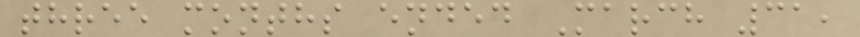three months ended March 31,
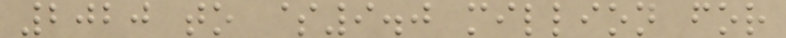2020 to $9.0 million for
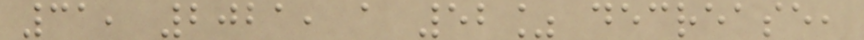31, 2021, a 52% decrease,
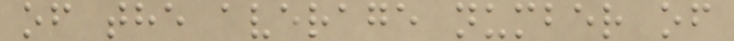of the average number of
